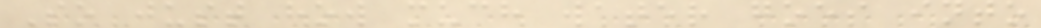So just how much water goes into
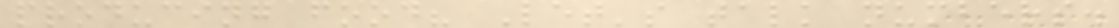producing food? Let's talk numbers.
